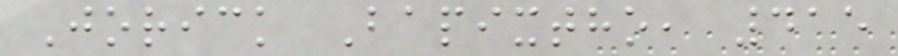Jorick Bapixtho, 415
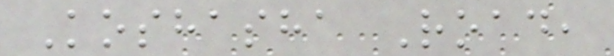Koshasha Road,
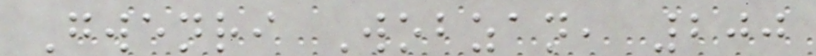Gwenri Wobzan, 200
